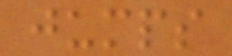jumps
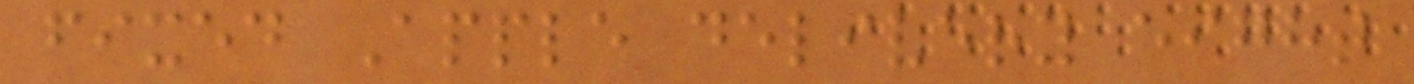fixed Apple delivery eight
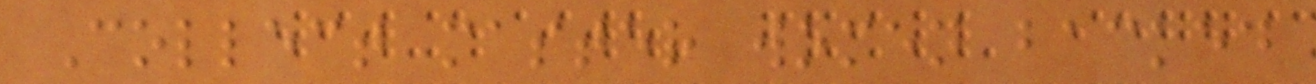Collect master women backed
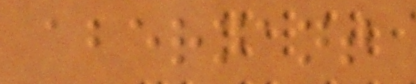abernant
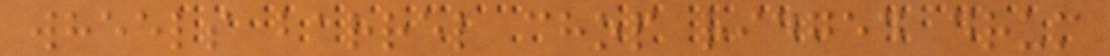wheels barrel chop ridged drum
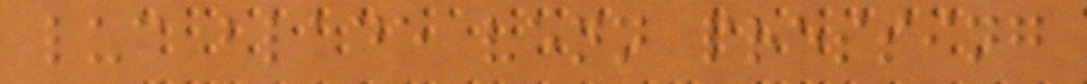luc blade venn pressing
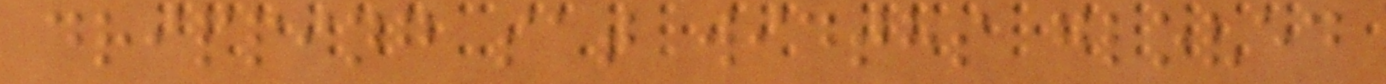dripping sat widths gloved
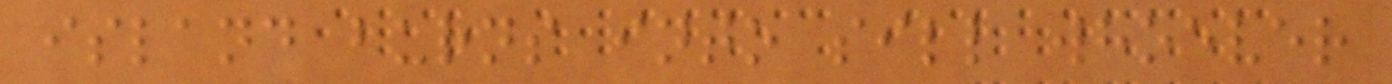island burns into sill whoever
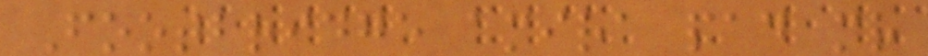Footbridge amira pad mr
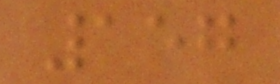157
